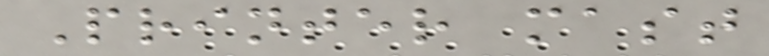Printer mast
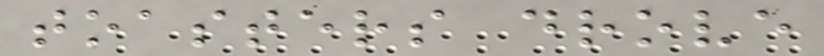toasters drove
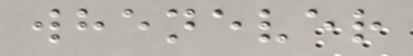whenever
